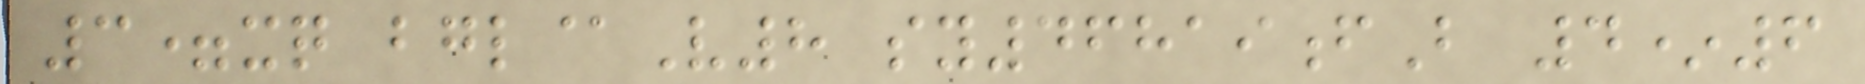3=xq bgl@V8 sy46819fB 4*6
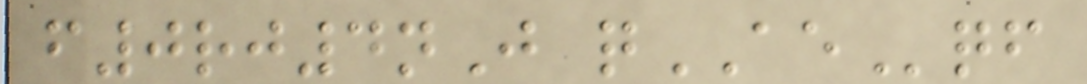f0rj4nJ qAEqf
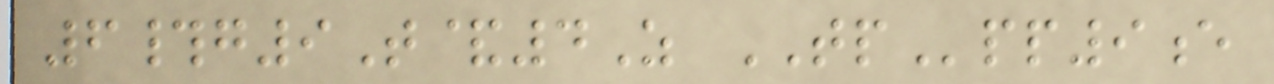6#g9T&4Z TPpp9e
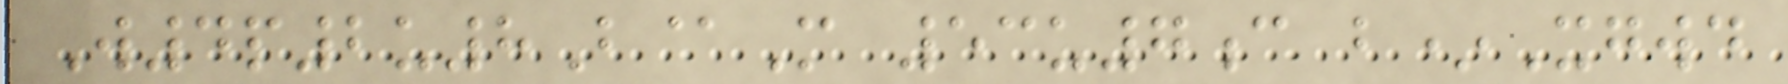W4p2u8B@M 53u7c b*Xgwd
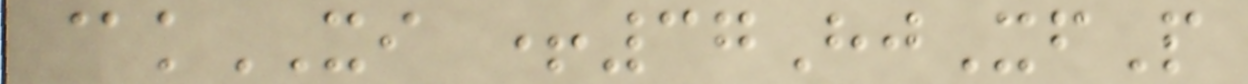@kXI +37HjXfP
